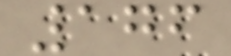176
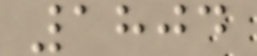1804
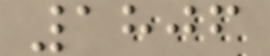1806
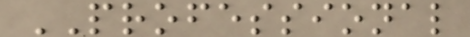PROFESSIONAL
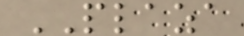PLAZA
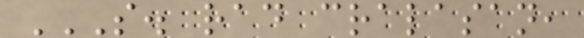S. RAD CRALASAN,
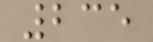235
